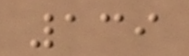139
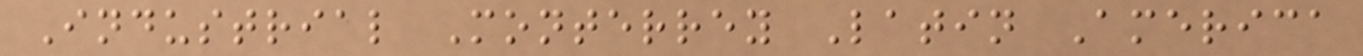Industrial Monterrey Latin America
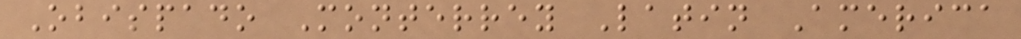Obispado Monterrey Latin America
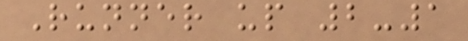Runner up 2-1
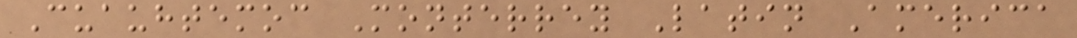Cuauhtemoc Monterrey Latin America
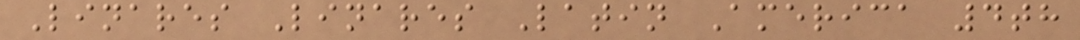Linares Linares Latin America 4th
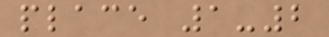place 1-2
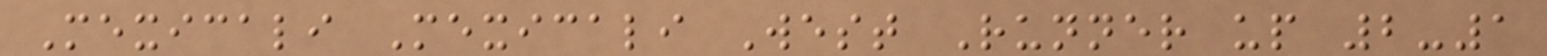Mexicali Mexicali West Runner up 2-1
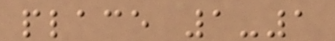place 1-1
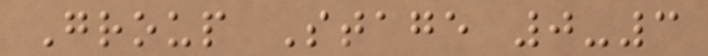Group Stage 0-3
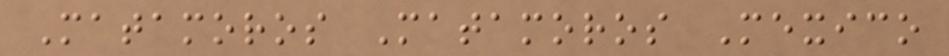Matamoros Matamoros Mexico
